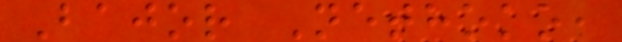Bajor Nethoko,
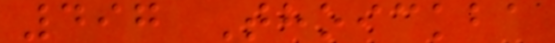497 Thoickba
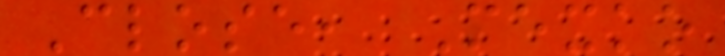Close, Mexko
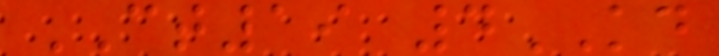CT19 4KD
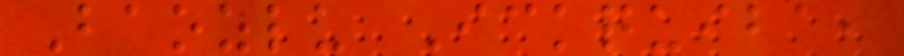Baozlu Ickquiba,
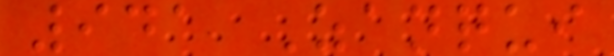941 Zanqui
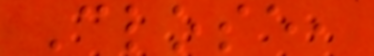Close,
